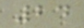24
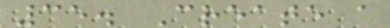35. Create a
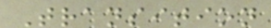Transition
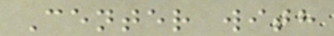Center with
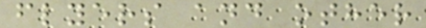flyers and other
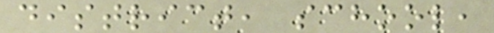district, school,
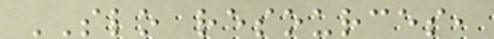SLO resources,
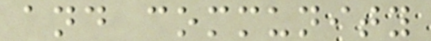and community
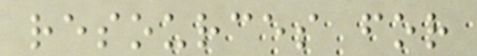resources for
